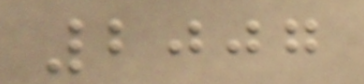2007
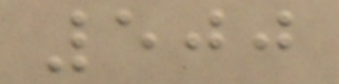500
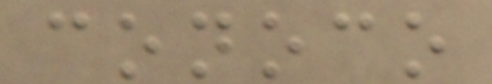conoco
